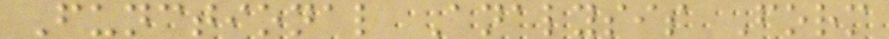Functional Analysis Form
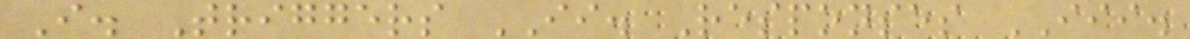I. Triggers II. Responses III.
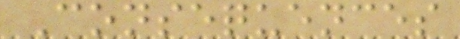Consequences
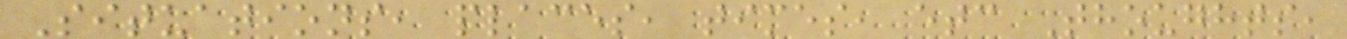Situations, places, times, etc Thoughts,
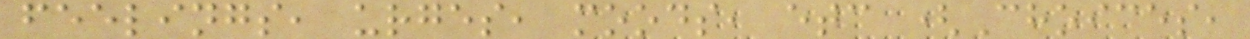feelings, urges, moods, etc (Choices,
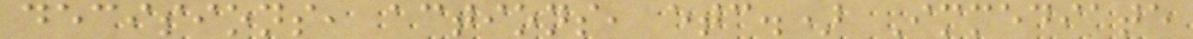decisions, actions, etc.) Immediate
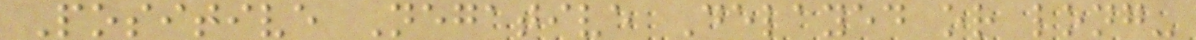Positive Negative Delayed or long-
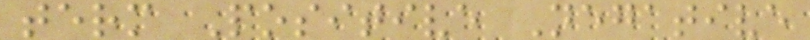term Positive Negative
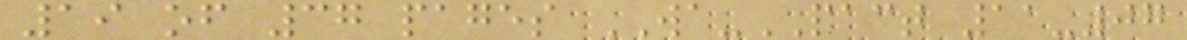19 of 37 pages WA-PACT 11-07
